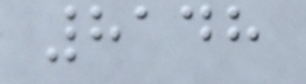8148
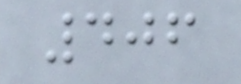406
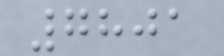7801
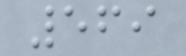569
